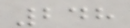248
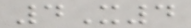4X4
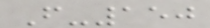F-150
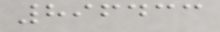896433
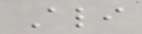Ali
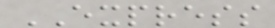EXPRESS
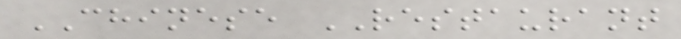CHINESE RESTAURANT
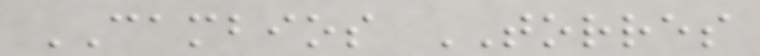CAMBIOS TORRES
